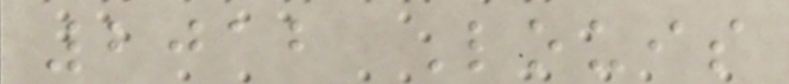2012 Louis
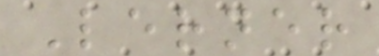Lerner
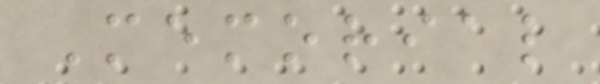Memorial
